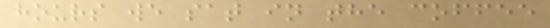hours we sat in the coffee
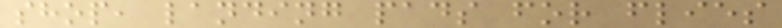shop, landing pads for flies
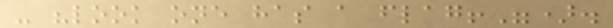- "look one has a flag!").
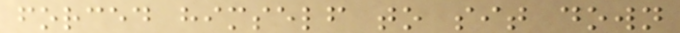forced himself to sit down
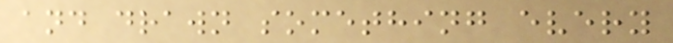and drawn something every
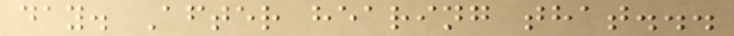day. After hearing that...
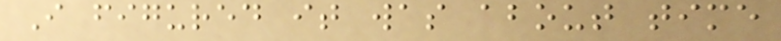I figured it was about time
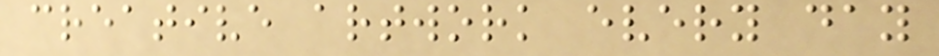creative artwork every day
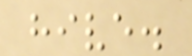hive.
